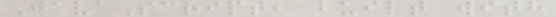JavaScript, built with
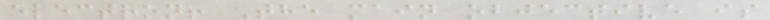electron! The main objective is
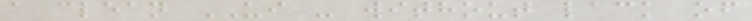a clean UI - without lack of
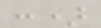:)
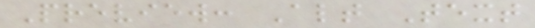Preview: Alt Text
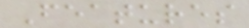Features
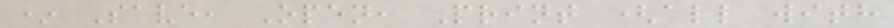* Save, Open, Print (all with
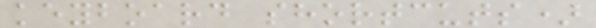keyboard shortcuts)
